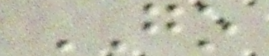GO
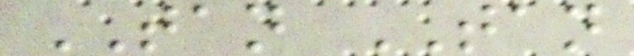TAN TAN
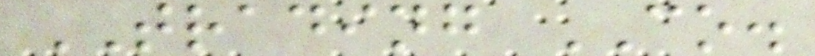TRADING CO.
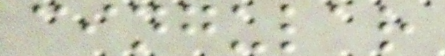cingular
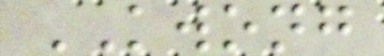KWONG
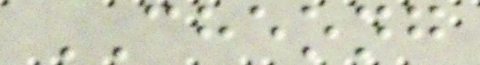CHEONG
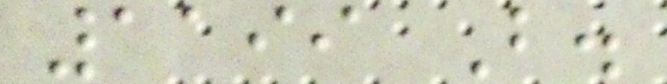1199 B.
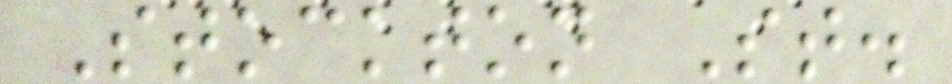Stockton St.
